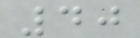40
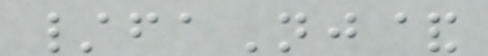/faNj&
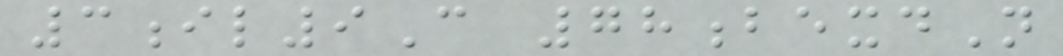3il9C 78bexdN
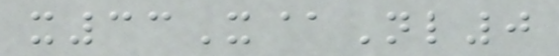x33X@Nl0
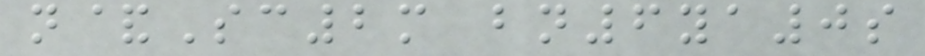n&Sc2m bn6ya0s
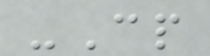-Cp
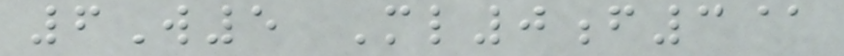6W5 Ml0f3@
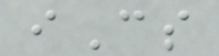iCs
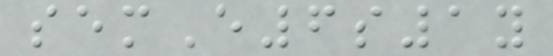semE6s1y
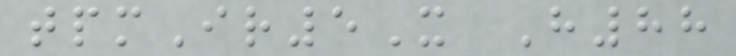tpmIr5X H88
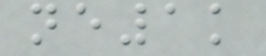ne1k
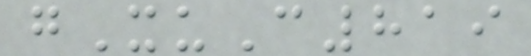gXuC819
